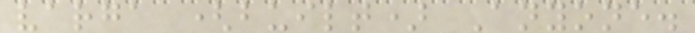varga (built) Anyone.
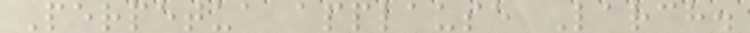Perpetua applause Larch.
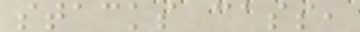stacks cass,
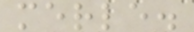merle.
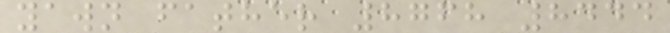yawn father 8768 8444
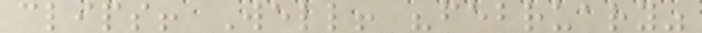clips! Well! "february"
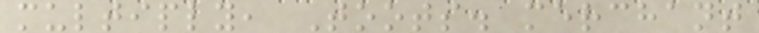multiply, Toots. merchant
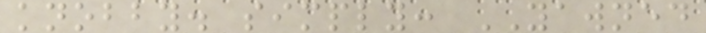knobby. simply: YAWNED
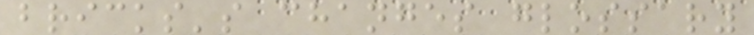bricks's changes glossary
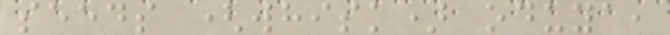seeds (whisk) oduya,
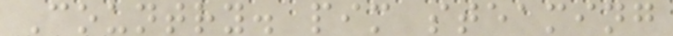Country. pim steaming
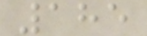185
